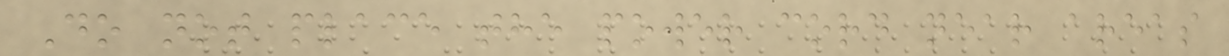Do not place the power cord near areas
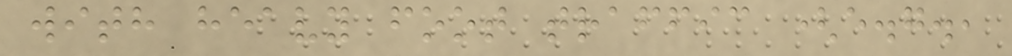with heavy foot traffic (e.g.,
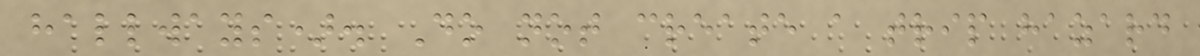hallways). Do not create a trip hazard
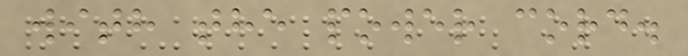with the power cord.
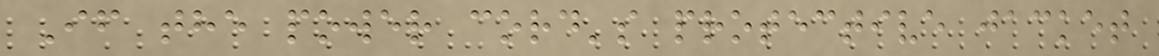If the power cord's protective jacket
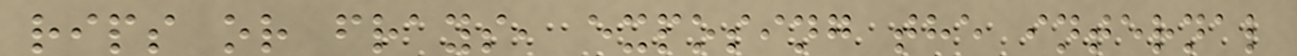rips or frays, exposing the internal
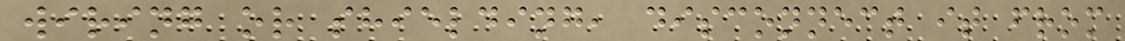wiring or shielding, disconnect it from
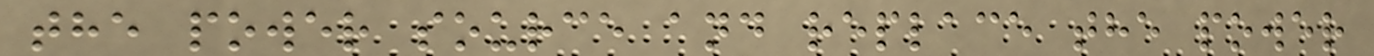the power source and replace the power
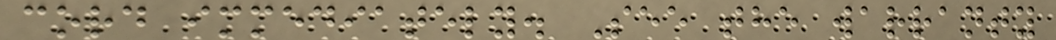cord immediately. See the warranty
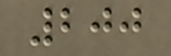200
